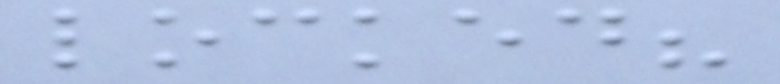locked?
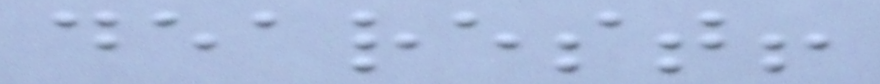dearest!
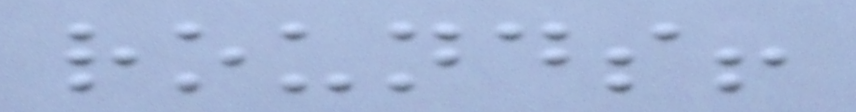rounds!
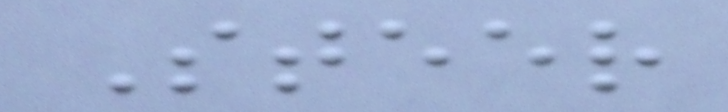Steer
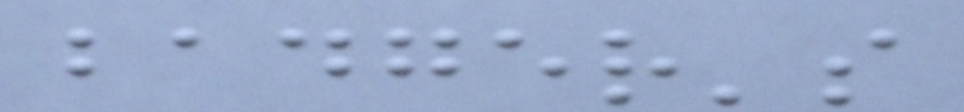badger's
